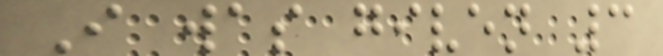I was given 3
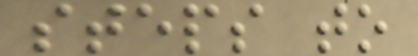steps to
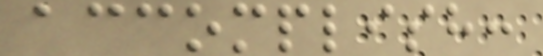accomplish:
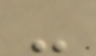-
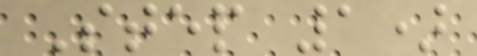Step 1)
